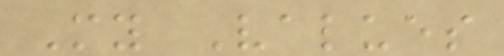My Values
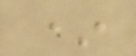*
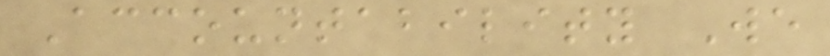Accountability We
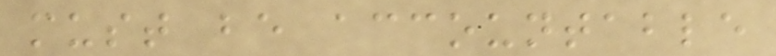must be accountable
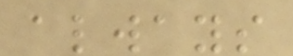always
